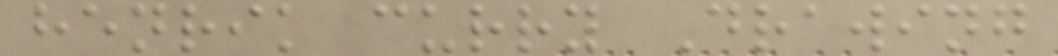henrik curry Drawing
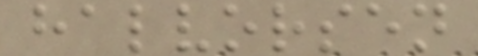halvorsen
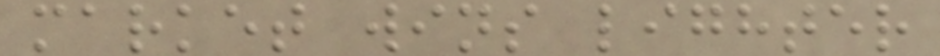market wins lighter
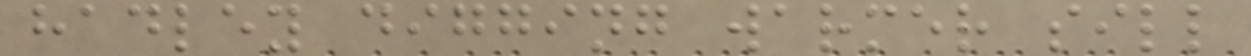hadley digging warmer sill
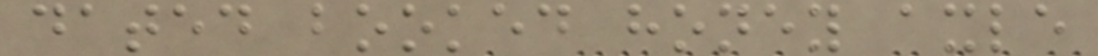dated booked honey axle
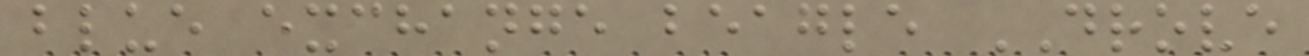blue exchange beagle DROVE
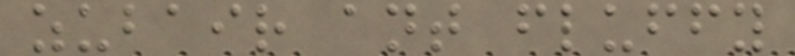zubair ant fluffy
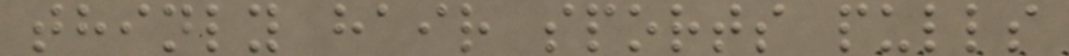thinly hair sports pulls
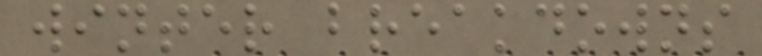winter breakdowns
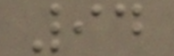94
